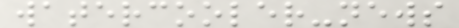watercooler-news
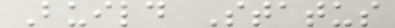Build Status
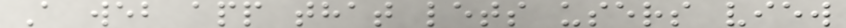A web app that lets users view
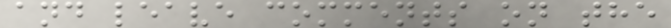and leave comments on the
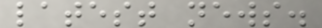latest news.
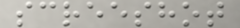screeshot
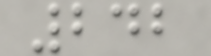242
